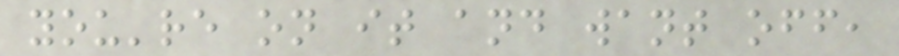you're on it and want off,
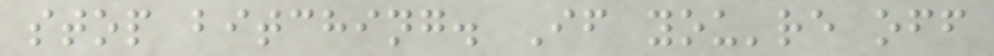stop bitching. If you're off
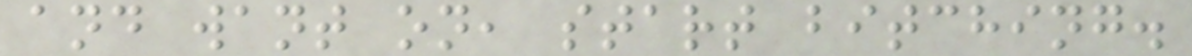and want on, start bitching.
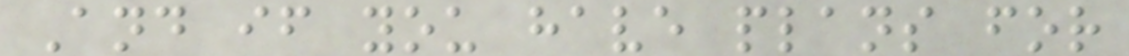And if you have plans for
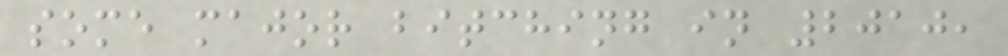some major bitching in 2010,
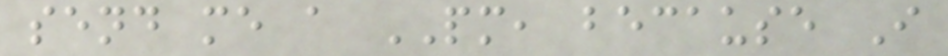send me a PM, because I
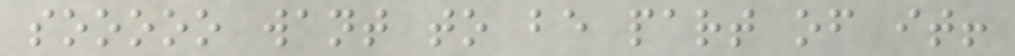sooooo want to be part of it!
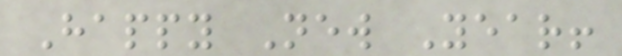Happy New Year!
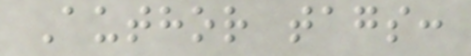Author tags:
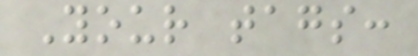Your tags:
